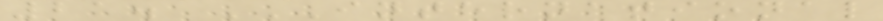21. INTERNATIONAL
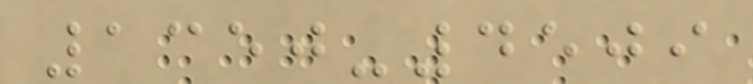1350-4509
